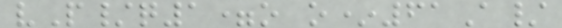vP/q1=o o*61A/
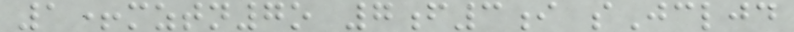1+mztn7o 7f3i sJcljd
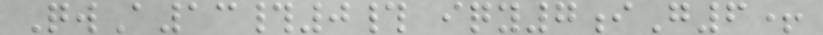QwA13#0# iqy7iG6+
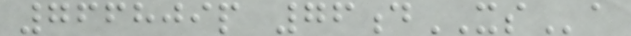766809p 76dXSa
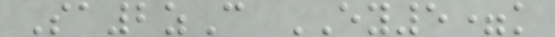Sa2zC EY5=k
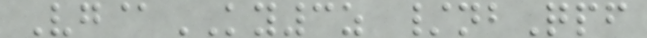Vg@KY3z /nbQpf
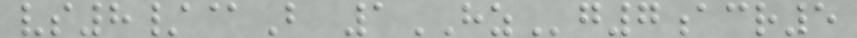vs8/@B 1HZg7acr5
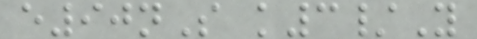e90nS k3/Y
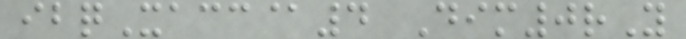ibqXacc@4 Dim0rY
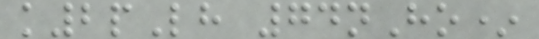k2pLh 74nHo*
